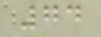74
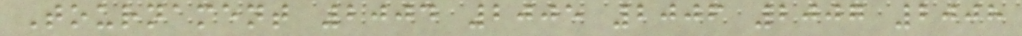Tournament 2004 2005 2006 2007 2008
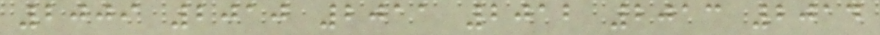2009 2010 2011 2012 2013 2014
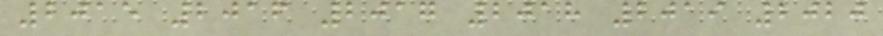2015 2016 2017 2018 2019 2020
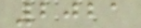2021
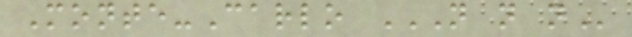Monte-Carlo N N N
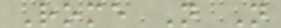Rome N N
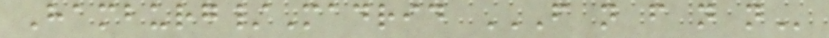Hamburg/Madrid F N F N N
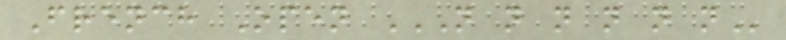French Open N N N N N N
